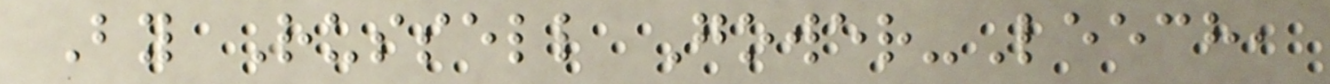By Russell Gower-Leech,
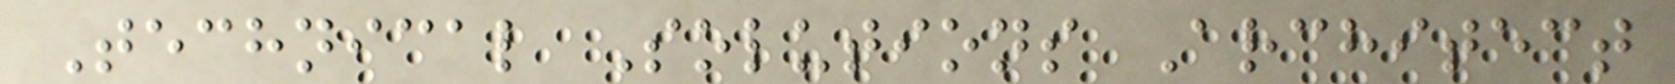Technical Solutions Architect
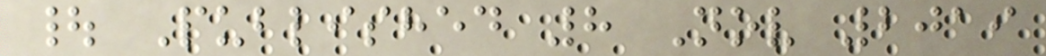| Published 8 Nov 2019
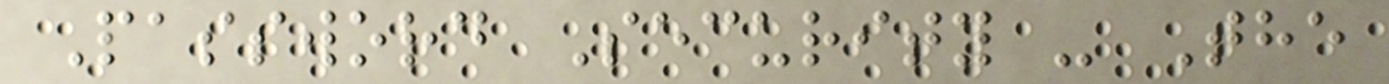Password Security - The
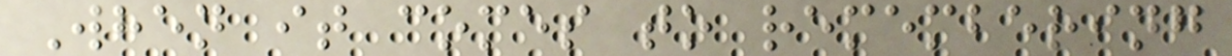When it comes to remembering
